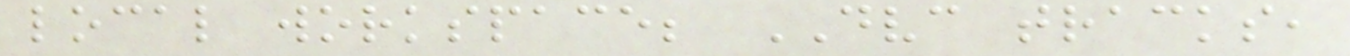local workspace; DVC tracks,
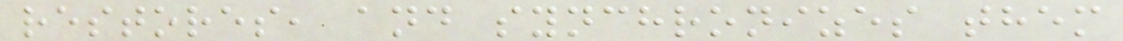restores, and synchronizes them
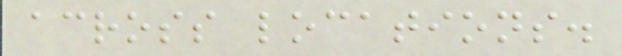across locations.
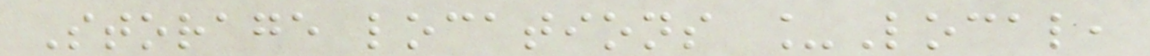Storage locations _Local,
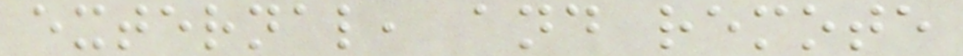external, and remote
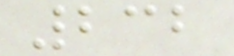232
